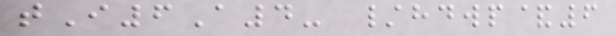tI6A4- /hdwp&6
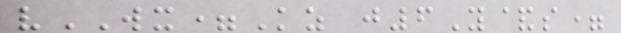vWX=Kz j6Y&s=
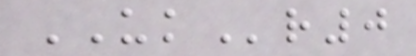UKr0
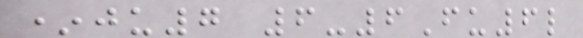*ju7 6-6Fu6l
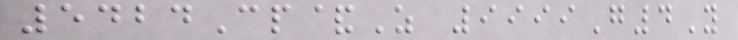5424Cp&Z 9999G4Y
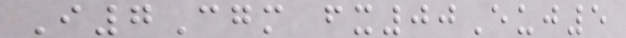I7Cgm fx00Euj5
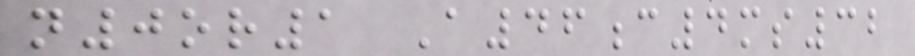n0or1 A46c4ms32
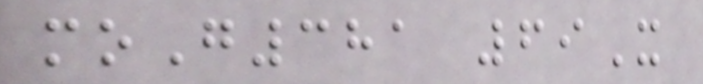moG381 69X
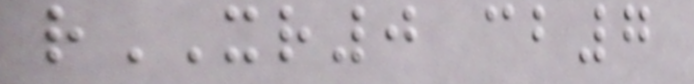rXR0 cb7
